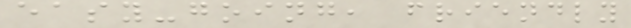easy-going, friendly
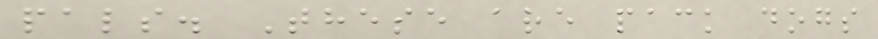pals. These are pack dogs
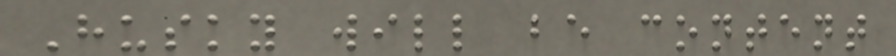Husky will be content
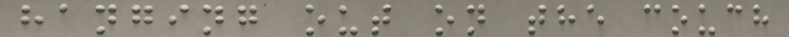hanging out on the couch
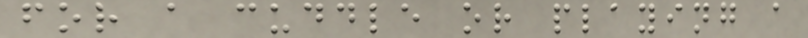for a cuddle or playing a
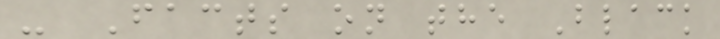- Facts on the Black
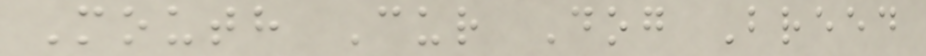Mouth Cur Dog Breed
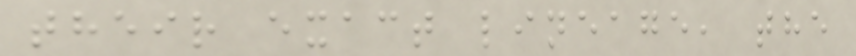their exact lineage, the
